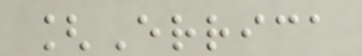[Errica
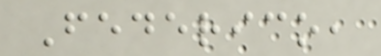Federico,
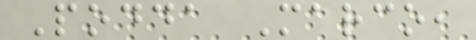Podda Marco,
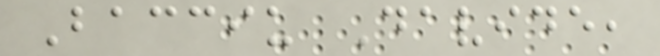Bacciu Davide,
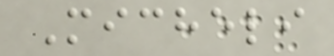Micheli
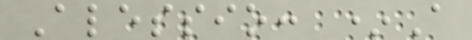Alessio: *A
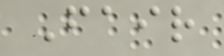Fair
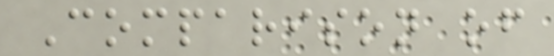Comparison of
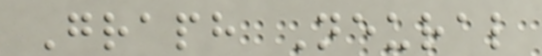Graph Neural
